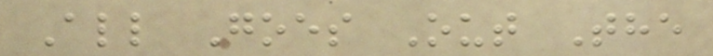All Goes Out The
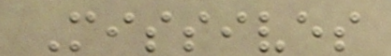Missives
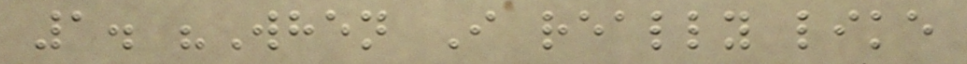1. "When I really like
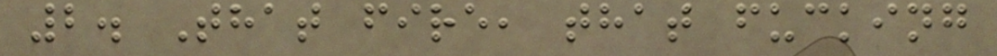2. That fire, that fucking
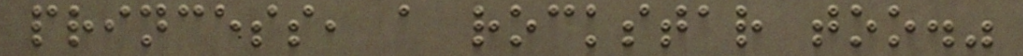princess, a rockstar too."
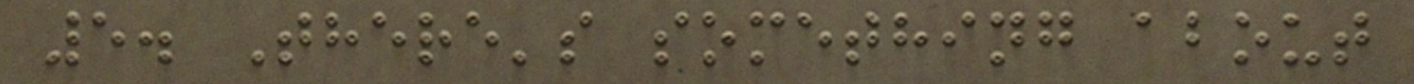5. There's something about
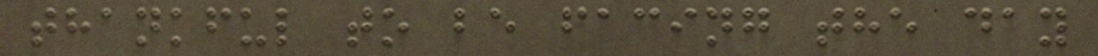thankful to be facing the day
